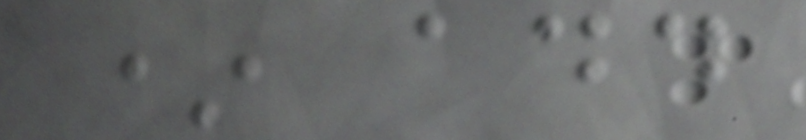* add
